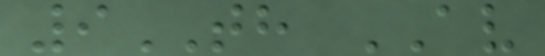9TH AV
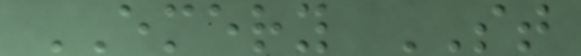EMERY ST
